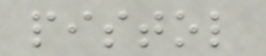pistol
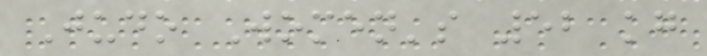Judo Women's 52 kg
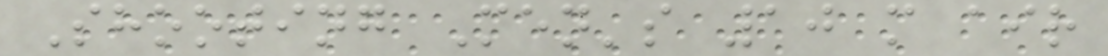Shooting Men's 10 m air
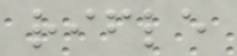rifle
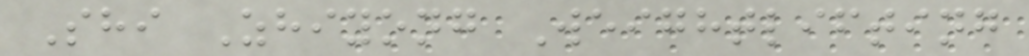Shi Zhiyong Weightlifting
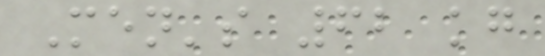Men's 62 kg
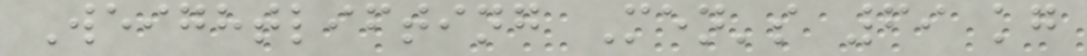Weightlifting Men's 69 kg
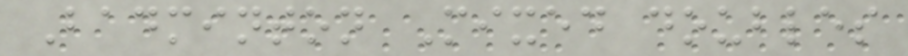Badminton Mixed doubles
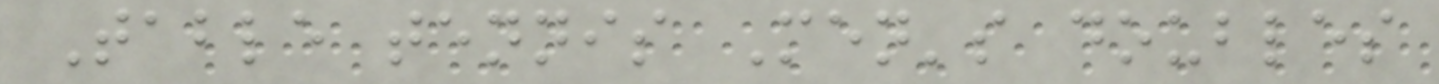Table tennis Men's doubles
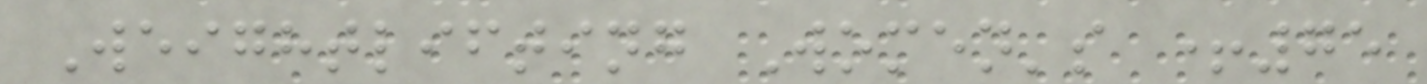Weightlifting Women's +75
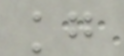kg
